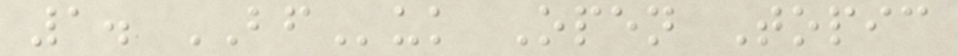1. BFuk Open Topic
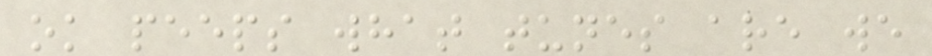ok peeps what tunes are we
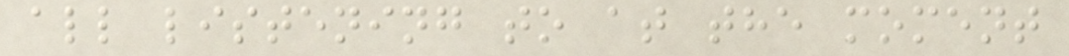all listening to at the moment
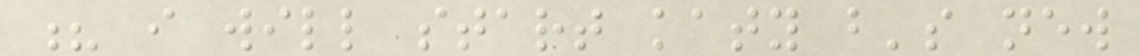? i will start katy b's new
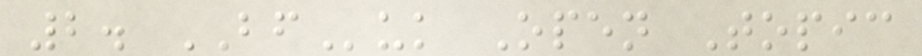2. BFuk Open Topic
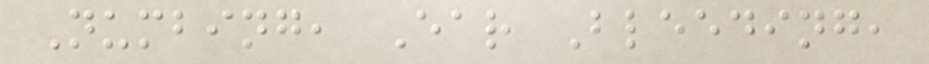Numbing, Ear Bleeding,
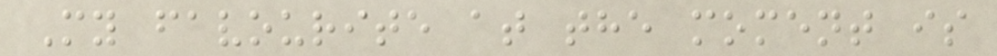My favourite at the moment is
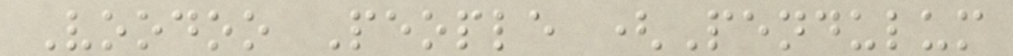Voodoo People (Pendulum
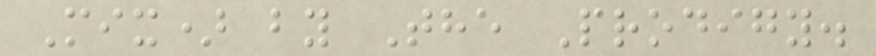Mix) by The Prodigy.
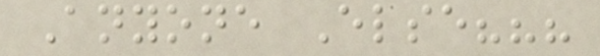Anyone Else???
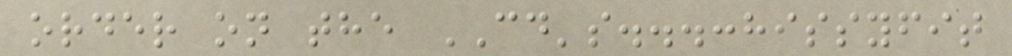order on the CD's...:hissyfit
